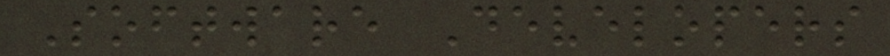Software Developers
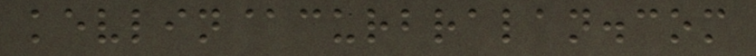kevlin@curbralan.com
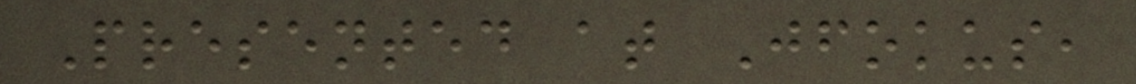Presented at Jfokus,
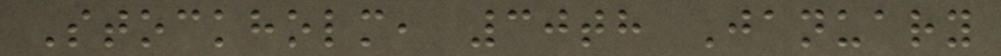Stockholm, 30th January
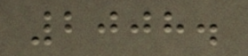2008.
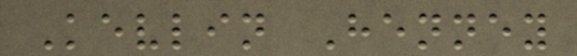Kevlin Henney
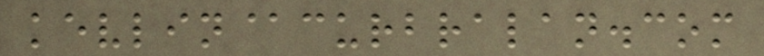kevlin@curbralan.com
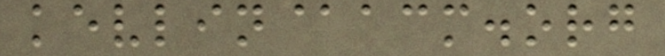kevlin@acm.org
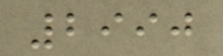2990
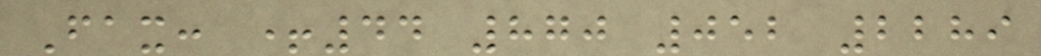Fax: +44 870 052 2289
